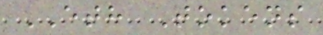ETH Tokens
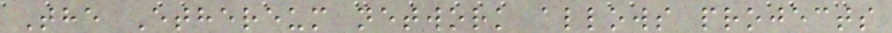The Ethereum network allows projects
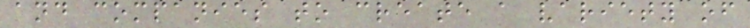and companies to create a variety of
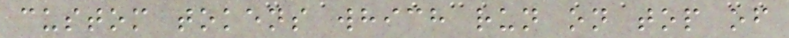custom tokens which run on top of
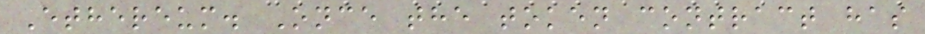Ethereum. Once the token contract has
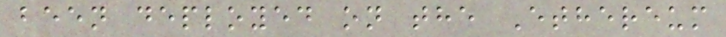been deployed on the Ethereum
